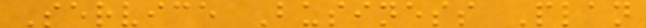Service Business Plan
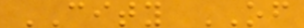CITY OF
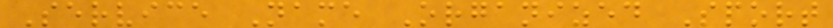Service Name Organized Sport
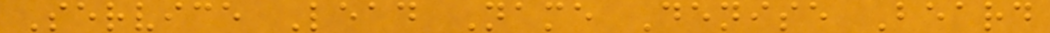Service Lead Name Denise Beard
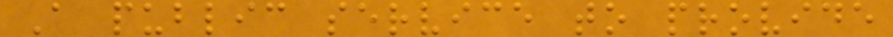A public service to provide
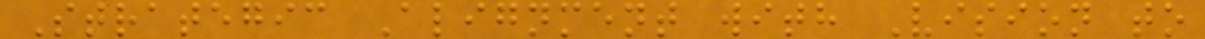Strategic Alignment with Vision to
